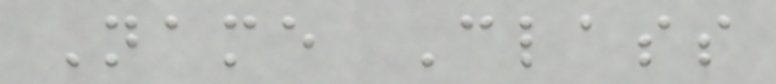Name Class
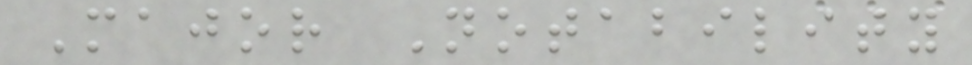Major Notability
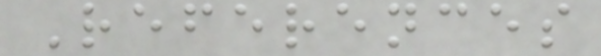References
